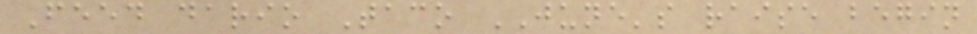Feed dario Taco JUNE's raise begin
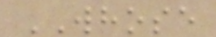WHOSE
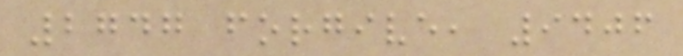2747 forgive, 9406
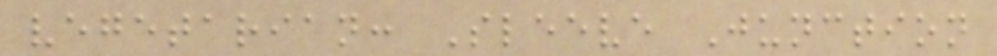vegetarian: Sleeve Junction
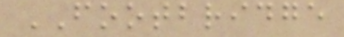FOOTBRIDGE
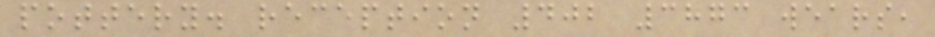pottery. reception 402 3873 wears,
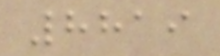8819
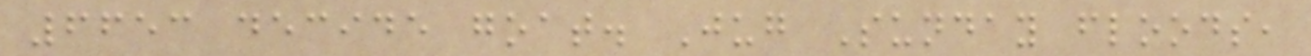6653 decide goat. Jug Sunday floods,
